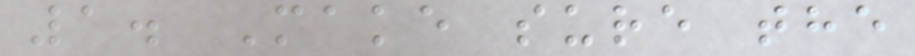1. Make sure the
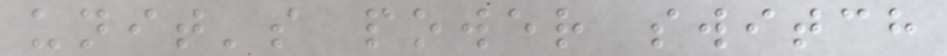unit's power switch
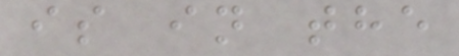is in the
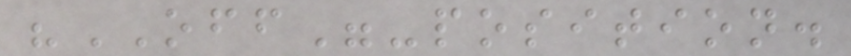"OFF"-position.
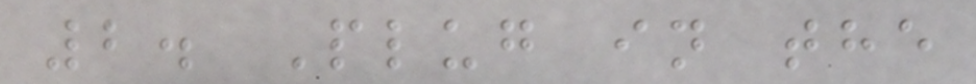2. Plug in the
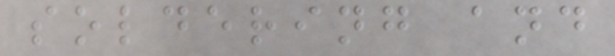soldering and
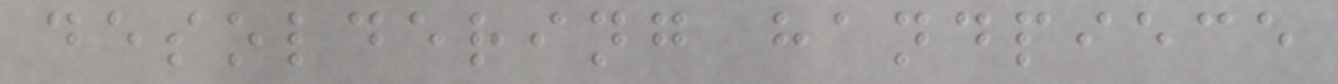desoldering handpiece
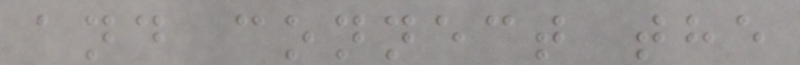and connect the
